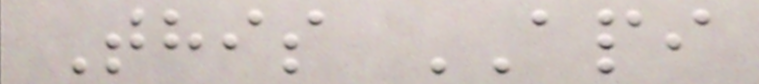This API
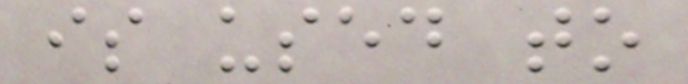is used to
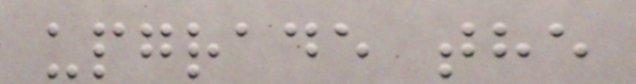upgrade the
